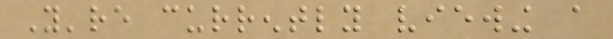You're currently viewing a
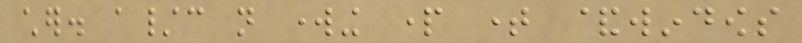cher. a/c not working part time &windows
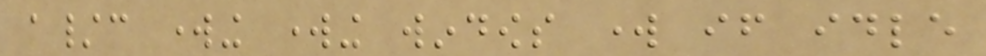a/c working working windows work if idle
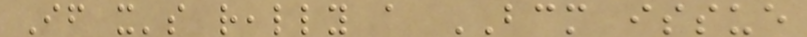If it's really a BCM issue
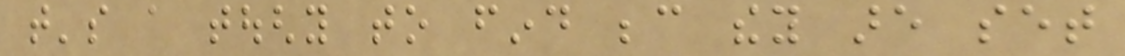that's a toughy to find because they are set
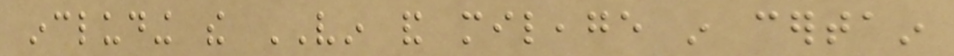including the VIN and mileage in certain
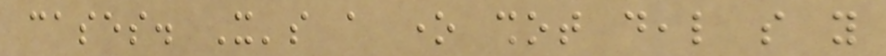cases. It's a one shot deal so you
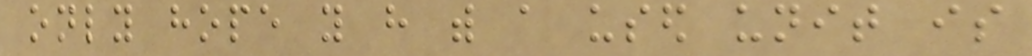only hope you have with a used unit is
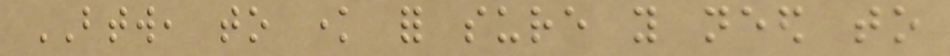BTW, to know for sure you need to
